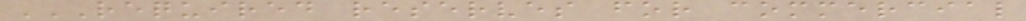REQUIRED RESERVES FOR COMMERCIAL
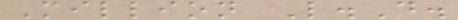Million L.D.
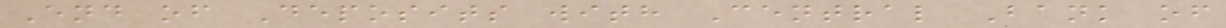End of Deposits with Central Bank of
